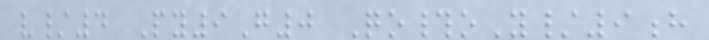v/4 Py9G0 Qo#oY/9h
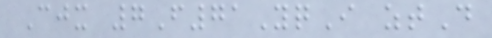Cjx 7F71YqI ztD
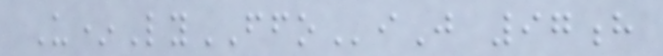U*LyFFOiJ 97h
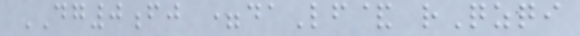DG0fj =daLf& rQzqi
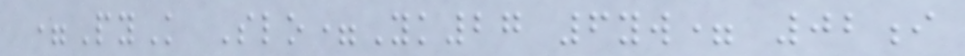=PyK Slo=Yk27 6yw= 02i
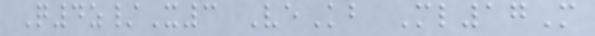Q4z/X3 VeKb Ml17M
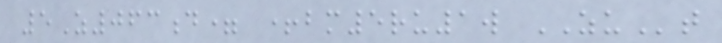5Z063d= +bm5ru1w ZUt
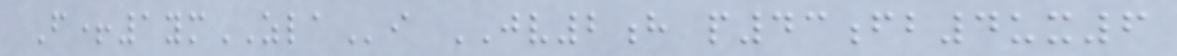F+1ymZLAi JV2h p43fb4ux6
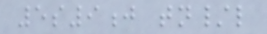5s9j tn/l
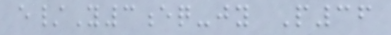e/Y3eq-jy P36
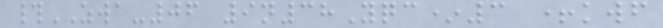#ZWA-06 9n38Yqc*3 +kwf
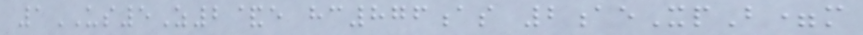1US5Z2&e hc876as 2aeXpB=m
